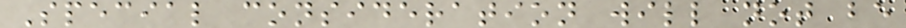Special consideration will not be
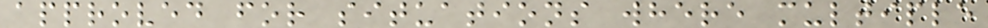approved for situations where multiple
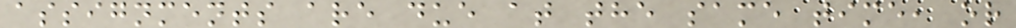assignments are due at the same time, or
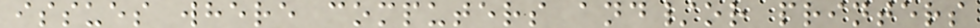issues where computers and/or printers
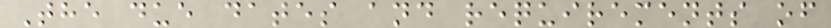The due dates and requirements of
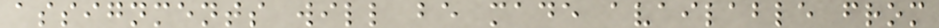assignments will be made available from
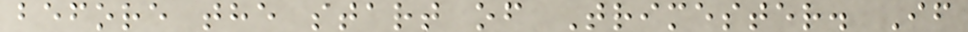before the start of Trimester. If
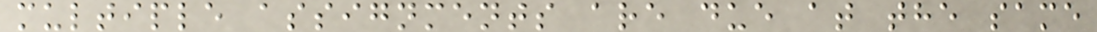multiple assignments are due at the same
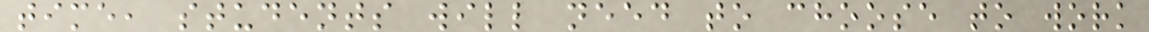time, students will need to choose to work
